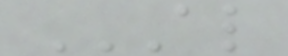AL
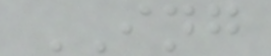ING
